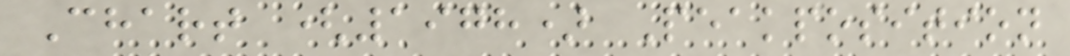Chart (1978) Peakposition
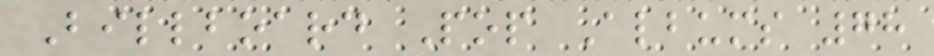Billboard Pop Albums 78
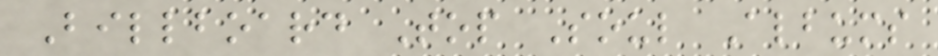Billboard Top Soul Albums
